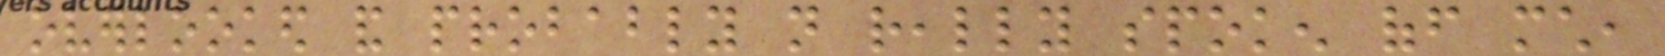overlooked and probably not really spoken off much,
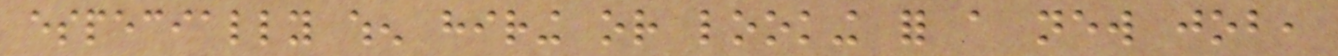especially when hiring or looking for a new job,
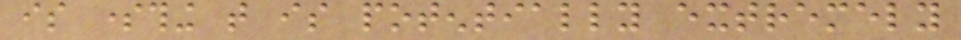is something that is potentially extremely
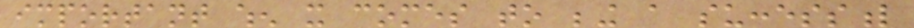important when it comes to being a successful
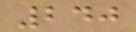240
